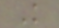K
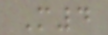M4
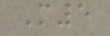M5
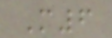M6
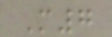M7
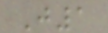J1
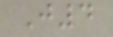J4
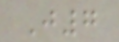J7
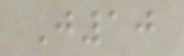J10
